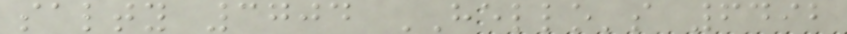salty 3704 HELLO's 6492
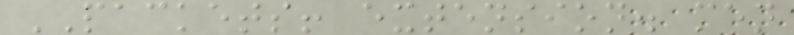PACKETS! extension. men
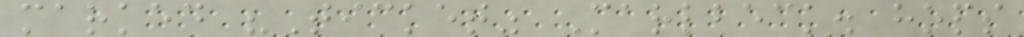marked "Ticket" Marlbeck. hops
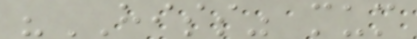"HISS" mum
